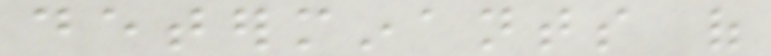determinants of
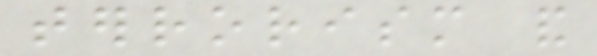terrorism and
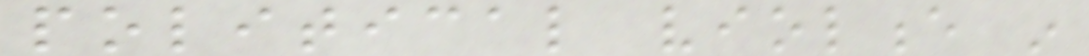political violence in
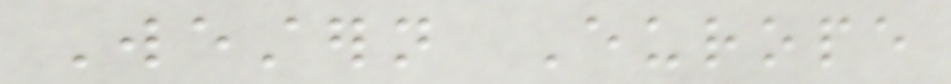Western Europe
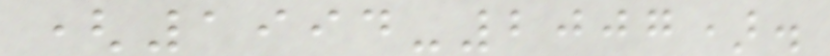(1994-2007).
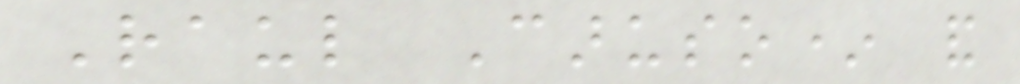Raul Caruso* and
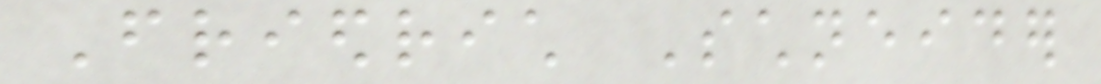Friedrich Schneider
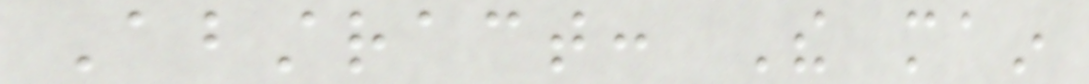Abstract: The main
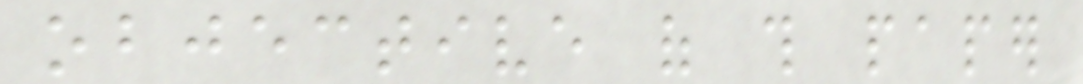objective of this paper
